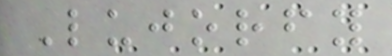Lujorfy
